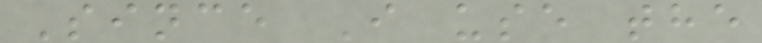Since I use the
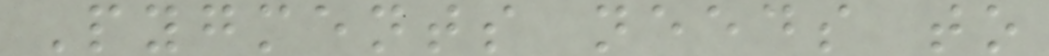Pygments needs to
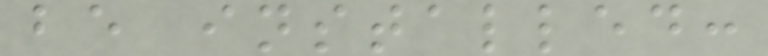be installed:
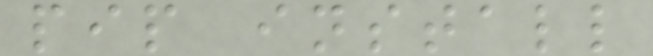pip install
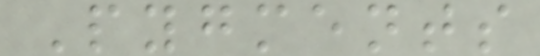Pygments
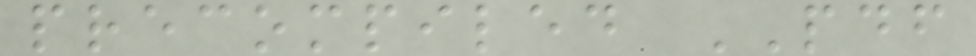precompiled PDF
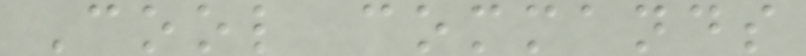Cool commands
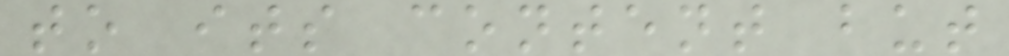to its content but
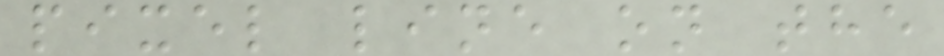pixel line on the
